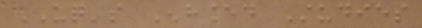UQ's Enhanced Studies
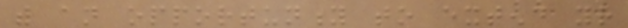with an opportunity to extend your
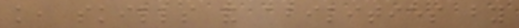knowledge, skills and abilities by
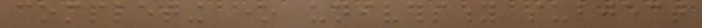completing one university subject
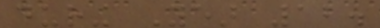during Year 12.
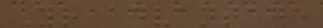Your advantage
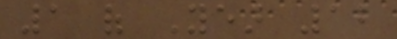1 of Year 12
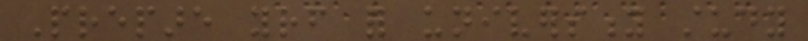Prepare yourself for university study
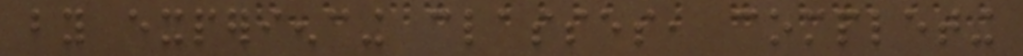by experiencing classes, completing
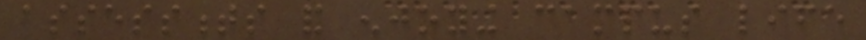assessments and enjoying campus life
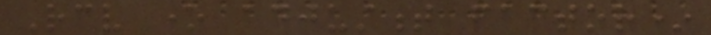Receive one adjustment factor*
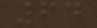64
